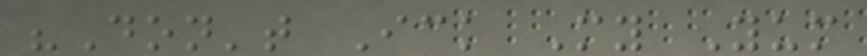"Don't Ick My Yum
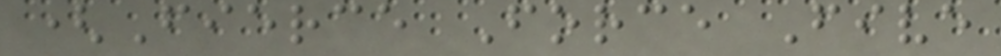(Fierce Force Five
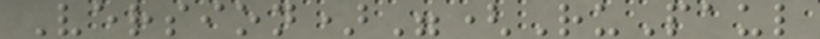Version)"(RuPaul
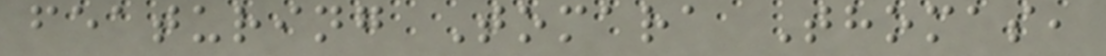featuring Tomara Thomas,
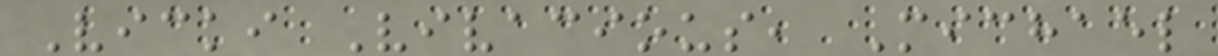Vicki Vivacious, Michael
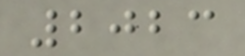2023
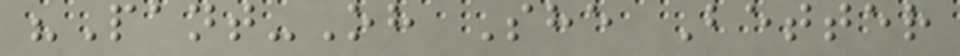"Pant-Oh She Better
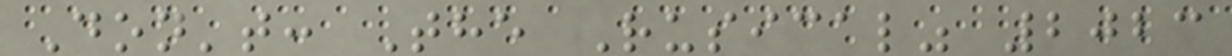Don't: The Rusical" 2023
